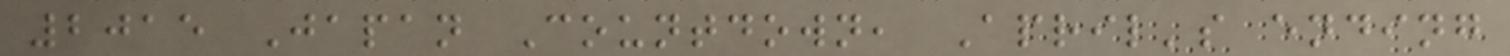2015 Japan Countdown, April's ending
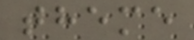theme
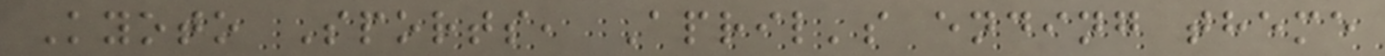Kyoto Sports, April's ending theme
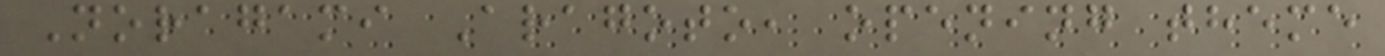Noragami Aragoto, opening theme
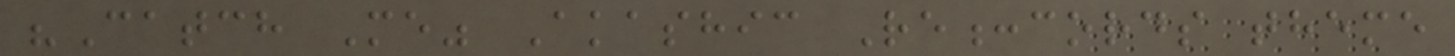"Catch Me" Akashic Re:cords theme
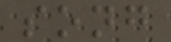song
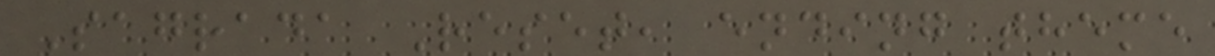Sagrada Reset, ending theme
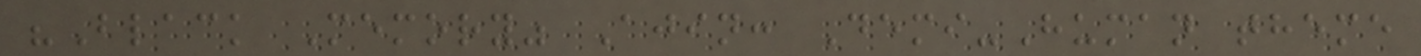"Black Memory" Ajin: Demi-Human theme
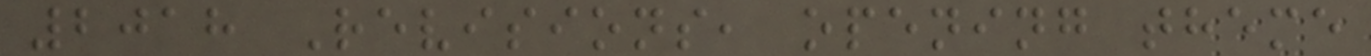2018 Revisions, opening theme
